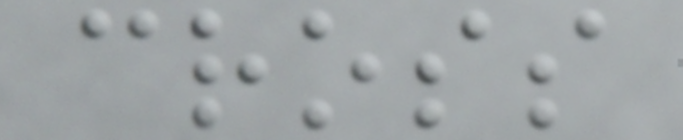cross
